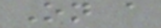On a
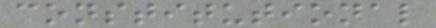constitutional
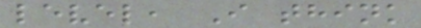level, I think
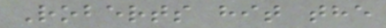Roberts hit the
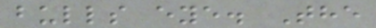bulls eye. The
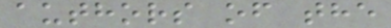authors of the
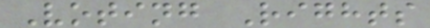Voting Rights
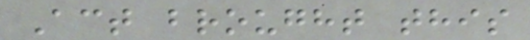Act brought this
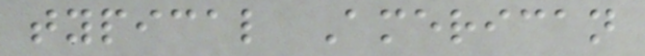typical American
